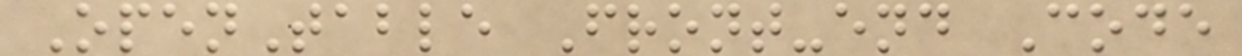OpenTable Front-end Code
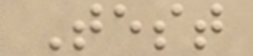Test
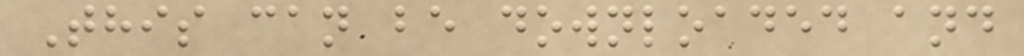This can be downloaded and
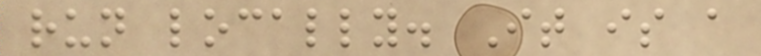run locally. It is a
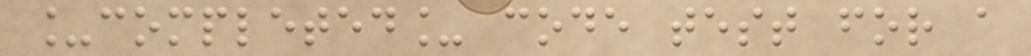_completed_ code test for a
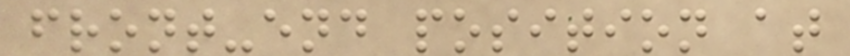front-end position at
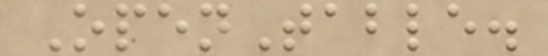OpenTable.
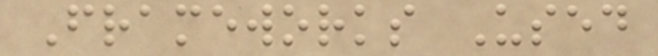Frameworks Used
